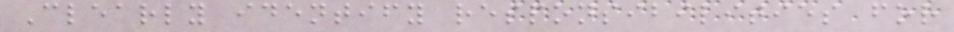Clearly identify responsibilities for
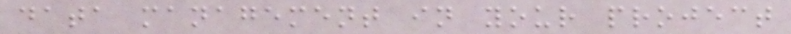data management in your project
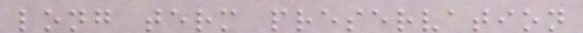long term preservation
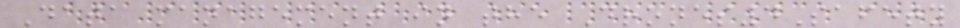Data management in the Drones4Safety
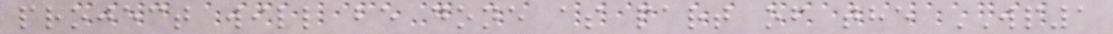project will be done as part of the WP1
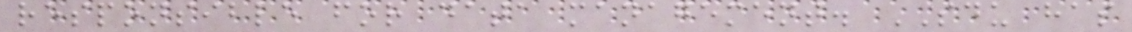responsible for data management. SDU has
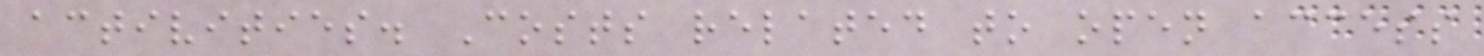activities. Costs related to open access
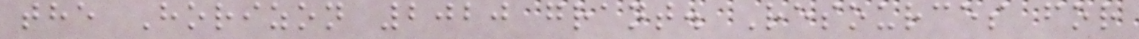the Horizon 2020 grant. Resources for
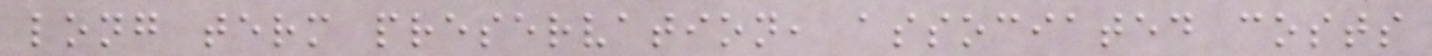long term preservation, associated costs
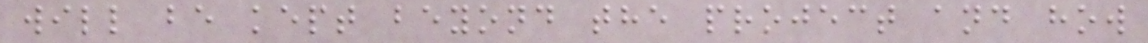will be kept beyond the project and how
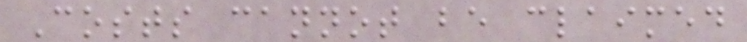Costs cannot be claimed
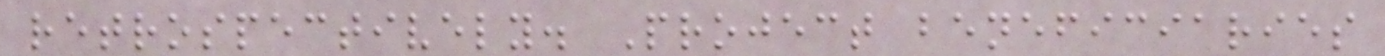retrospectively. Project beneficiaries
